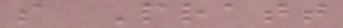s Pratt
